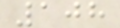108
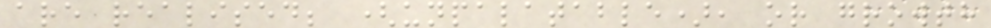are realised; (unpalatable), or growth
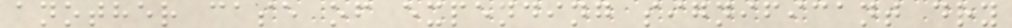another case of expending significant dry
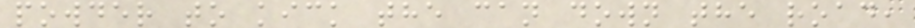powder to kick the can down the road,
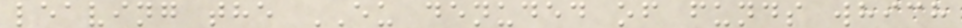leaving the EU denuded of funds which
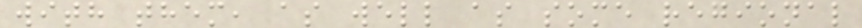with them, as well as some regional
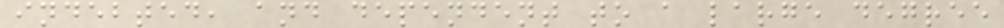indebted, and dependent to a large degree
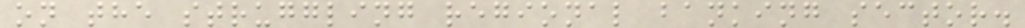on the struggling regional banking sector.
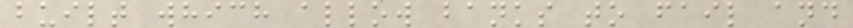built which allow banks to fail and
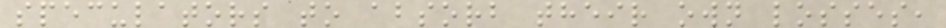speculators to absorb their own losses,
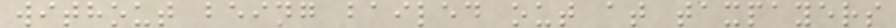without being bailed out at taxpayers
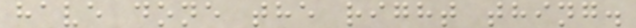have done the right thing.
